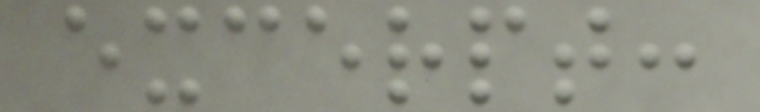excerpt:
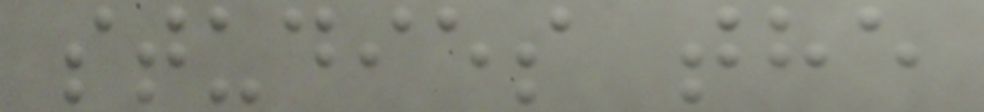studies the
